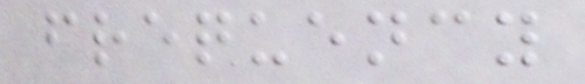frequency
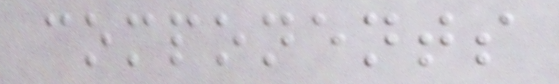components
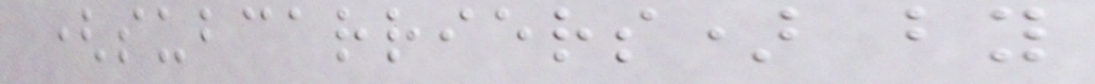(subcarriers) by
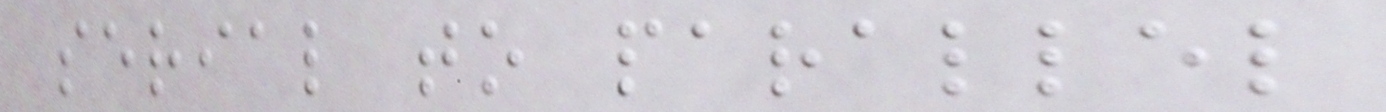serial to parallel
